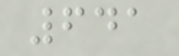641
